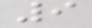9
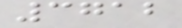3712
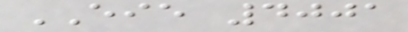EIE 4001
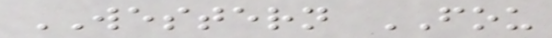WESTERN FOU
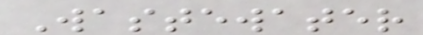Wastewater
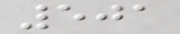501
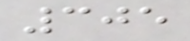305
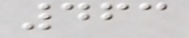463
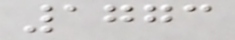1773
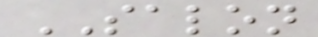SALON
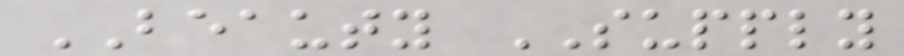BEAUTY SUPPLY
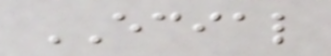ECIAL
